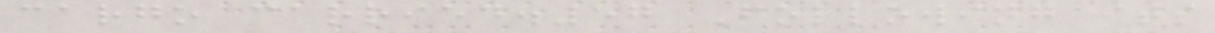cargo carried.57 Following its
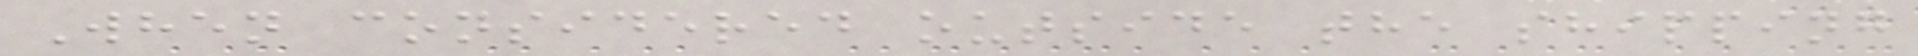When considered outside the shipping
